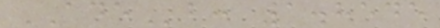ADEb: 1.8545
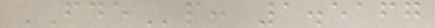FDEp: 1.5167
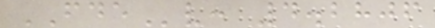FDEv: 4.2806
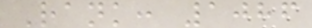Rank: 1086
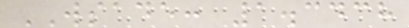WSADE: 1.3438
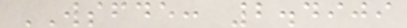WSFDE: 2.4909
